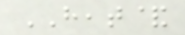HEAT&
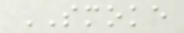SMOKE
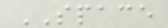SPACE
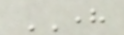HERE
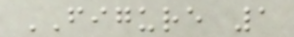FIGURE 1
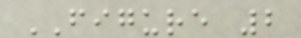FIGURE 2
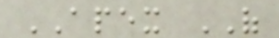APEX OF
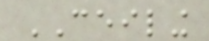CEILING
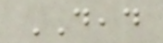DEAD
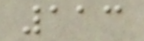113
